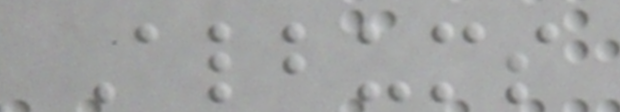Albums
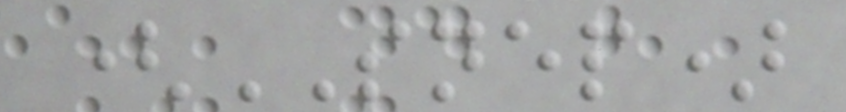(SNEP)
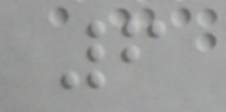6
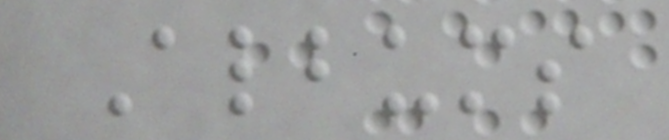Albums
